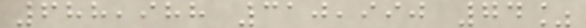688,988 310,990 74%
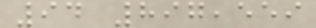94 897,559
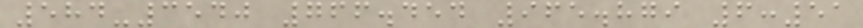584-3540 766.454 965.879 6:51
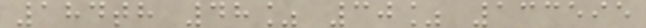184th 48% 30% 133595
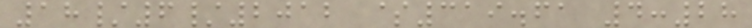18/6/2012 $319.61 4:28
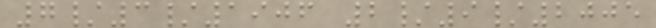7/3/1906 2/9/2005
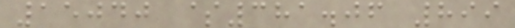15040 $381.06 899
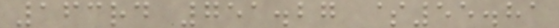163rd 751.27 $55.81
